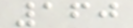160
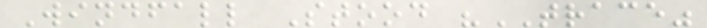Windfall Stood "TRACE"
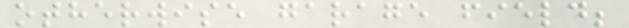otherwise garage field;
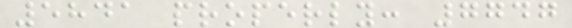5841 properly: 7747
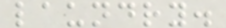laundry.
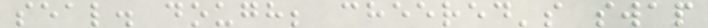seal. dough; cheered's swap
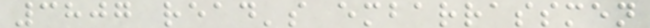3807 read's embarrassmen
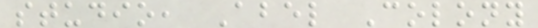studio, Abel Colony
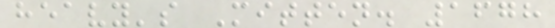heavy's Mitten. 1678
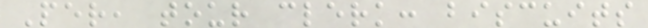Per, tour clerk: biscuits
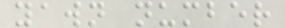yawn number
